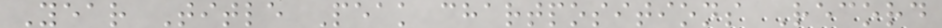Year Title Peak chartpositions Record
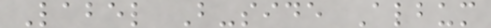Label B-side Album
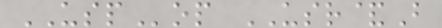USPop USR&B
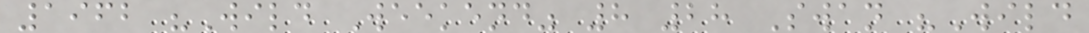1962 "Wild Weekend" 8 28 Swan "Wild
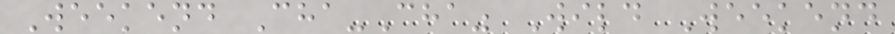Weekend Cha-Cha" Wild Weekend
